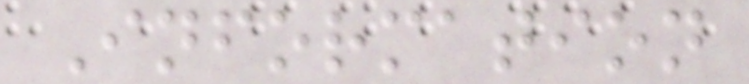Information
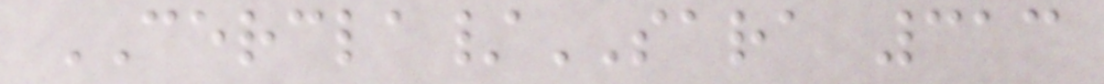CERCLA/SARA 313
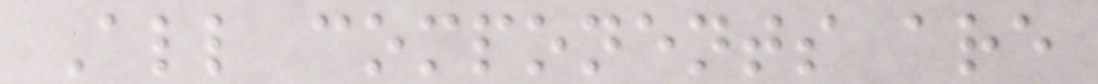All components are
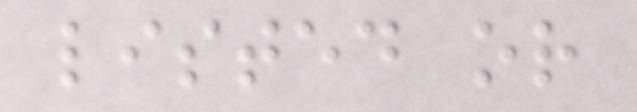listed or
